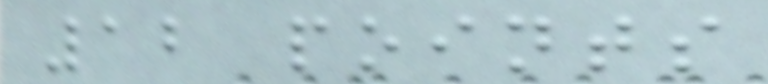12 points
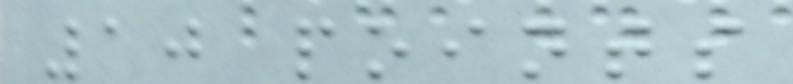10 points
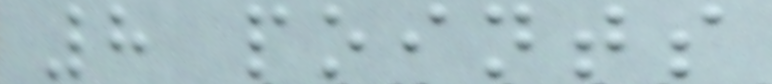8 points
